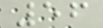56
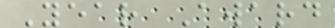Year Award
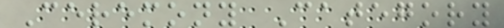Ceremony Category
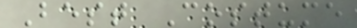Best Costume
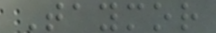Taymor
